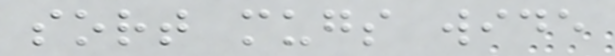sort mugs wide
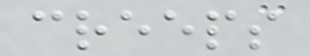creeps
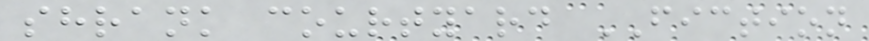shrank courtyard FICTION
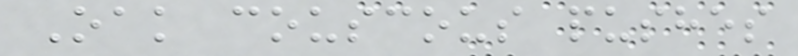Oak couscous pushes
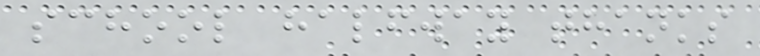school halfway thanks
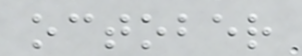october
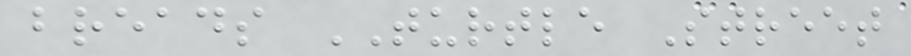breads TURTLE Street
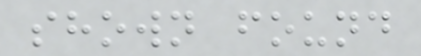shown found
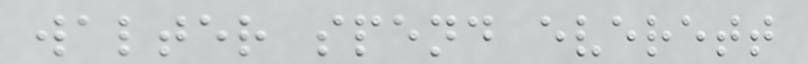walter spend everett
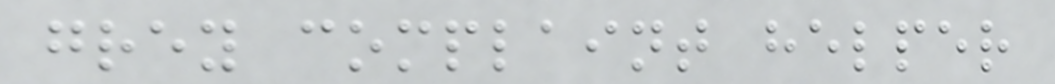grey complaint helper
